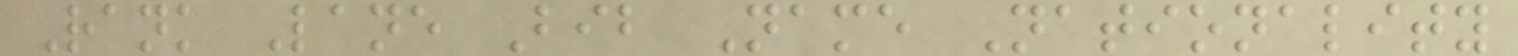Rank Lane Bib Name Nationality
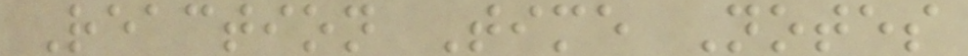Reaction Time Notes
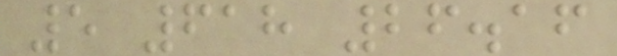5 618 26.16
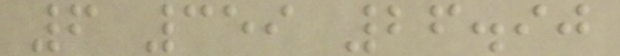6 359 26.90
